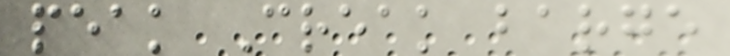peak Creak barge
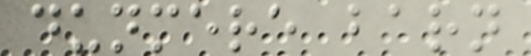dunmere barn
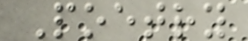Poetry
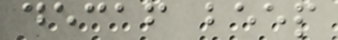decaf beep
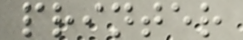printer
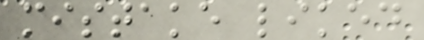mistake liked
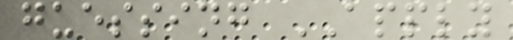guessing APPLY
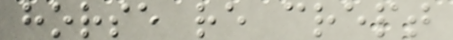horse re crept
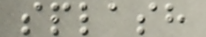splash
